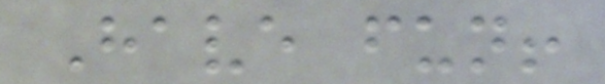Have fun!
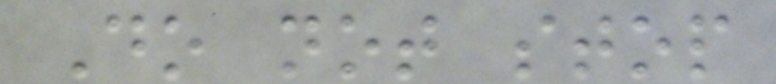Do not stop
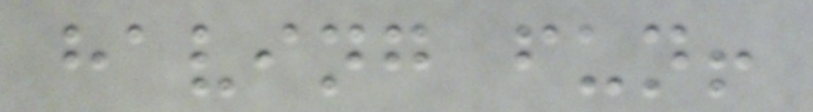having fun!
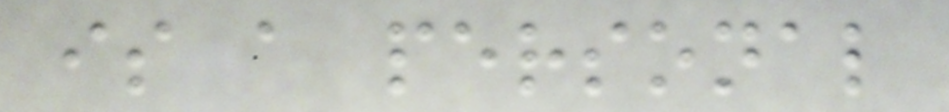is a personal
